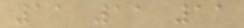11 11 11
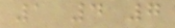1 4 7
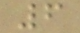6
